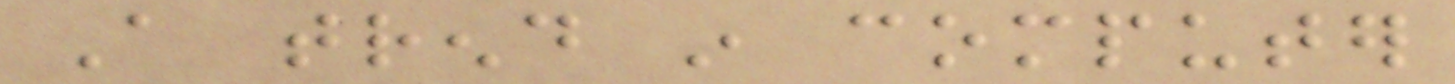A trend in computer
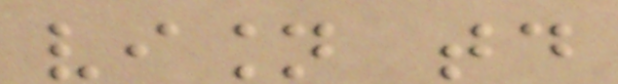vision today
